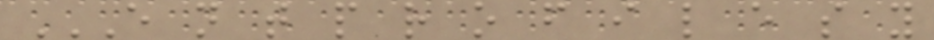E N T P R O F I L E S Y
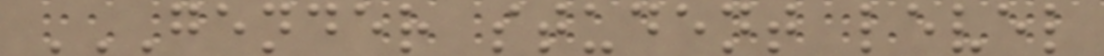GENDER STUDENT LEVEL
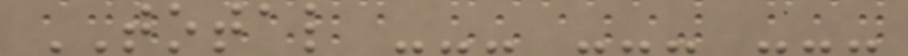TOTAL --- --- ---
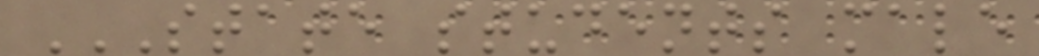STATE STUDENTS MALE
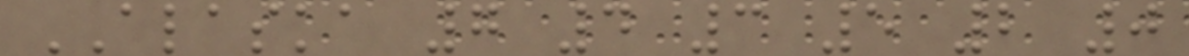ALASKA 7 4 3 5 2 0
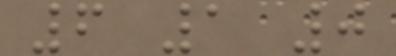6 1 0
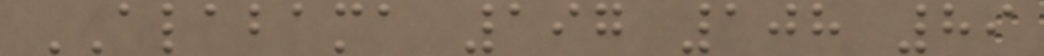ALABAMA 197 108 89
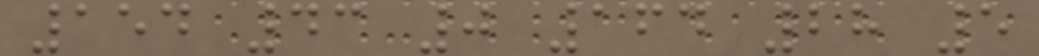154 43 0 164 28 5
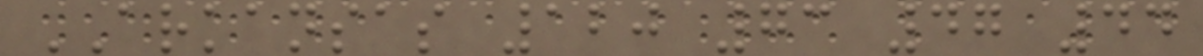ARKANSAS 120 73 47 44
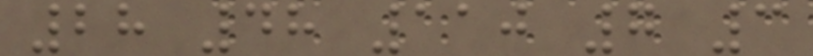28 48 110 7 3
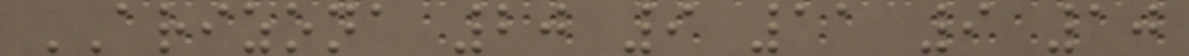ARIZONA 20 9 11 9 10
